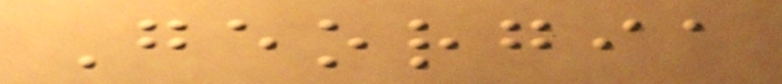Georgia
